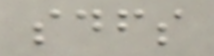sdfs
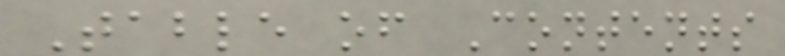Table of Contents
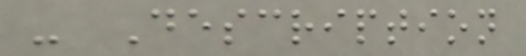- Description
